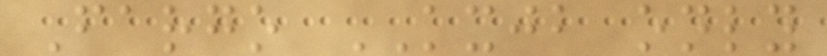Fargo KXJB only
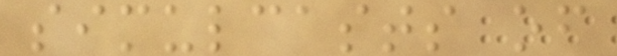simulcasts of
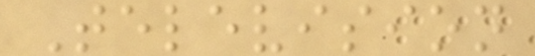Television
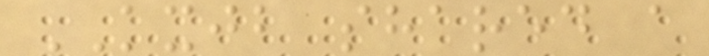KXJB shared a
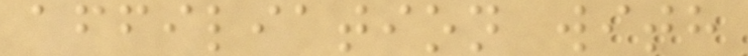affiliation with
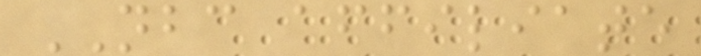NBC affiliate
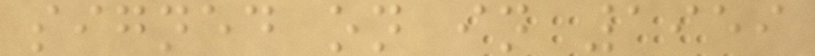signed on in 1959
